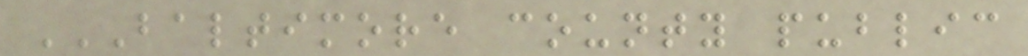BALTIMORE COUNTY PUBLIC
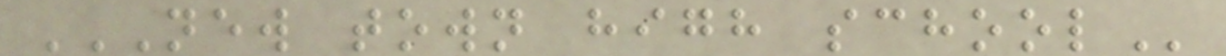NEW TOWN HIGH SCHOOL
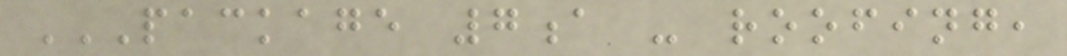PACKAGE 7A - ROOFING,
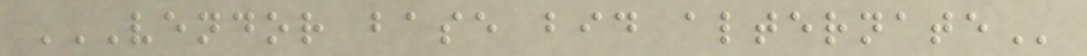VENDOR BASE BID ALTERNATE
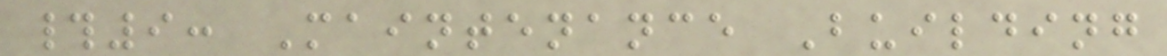#9: Maintenance Building
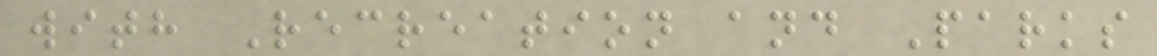with Recreation and Parks
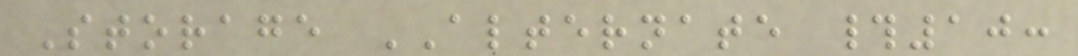Storage ALTERNATE #10:
